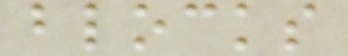blocks
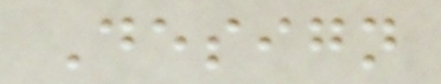Design
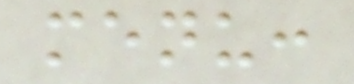menu:
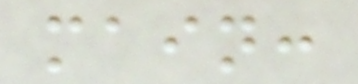main:
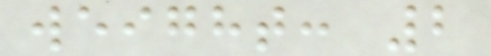weight: 2
